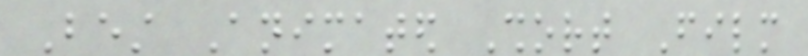Best Animated Short Film
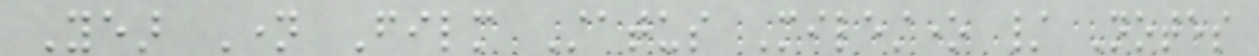Year Name Film Status Milestone / Notes
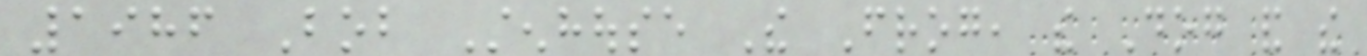1986 Bob Stenhouse The Frog, the Dog and the
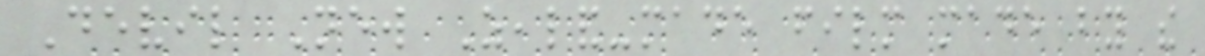Devil New Zealand-made film made by the
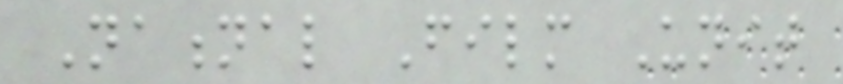National Film Unit
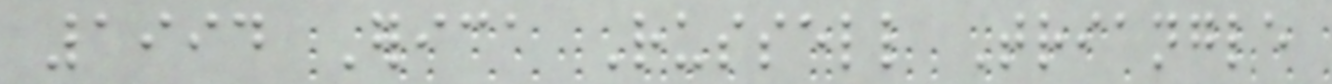1994 Erica Russell Triangle
